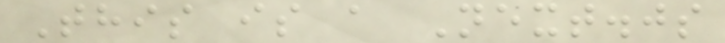This is a Next.js
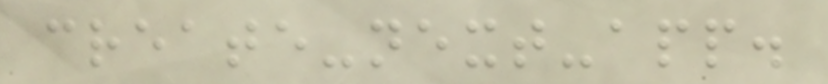create-next-app.
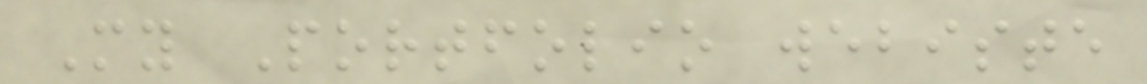My Portfolio webiste
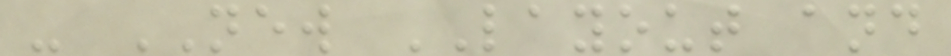- NEW LAYOUT and
